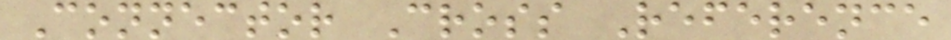Connector Cross Reference
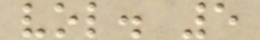vol. 5
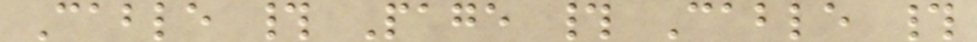Cable # Page # Cable #
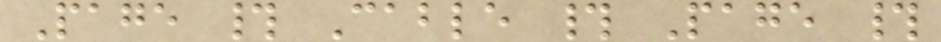Page # Cable # Page #
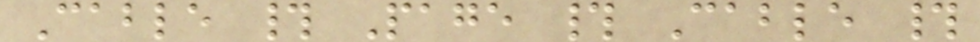Cable # Page # Cable #
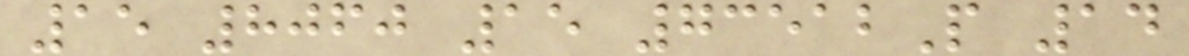15 8060 15 73512P 14
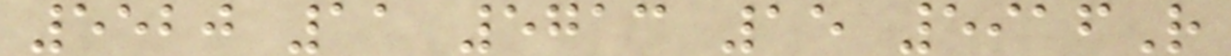5520 11 5713 15 5916R
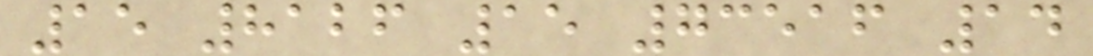15 8126 15 73516 14
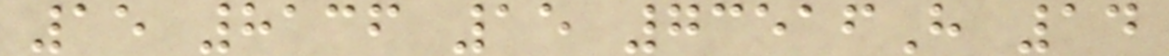15 8136 15 73516H 14
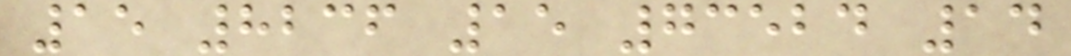15 8236 15 73524 14
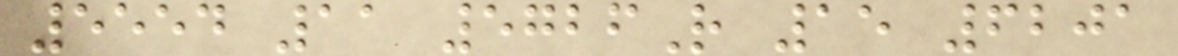5554 11 5726R 15 6201
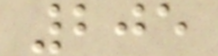205
